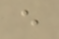e
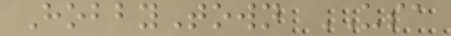HobbyTown USA
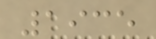1935
